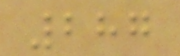287
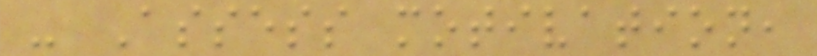- Assess motivation,
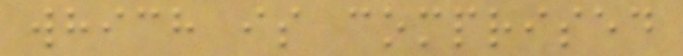which is comprised
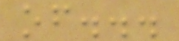of...
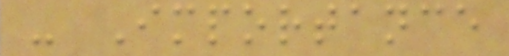- Importance
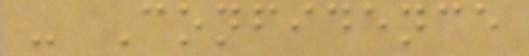- Confidence
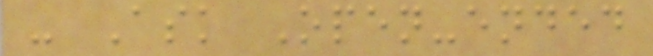- Ask Open-ended
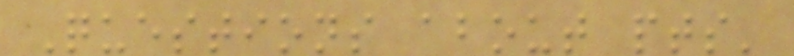Questions about pts'
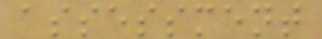assessment
